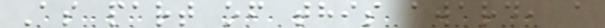As part of this award, a
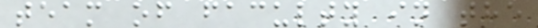team of faculty in the
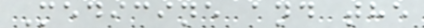Medicine and the
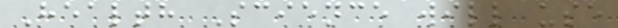Health Science will use
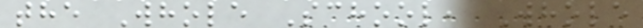the Whole School, Whole
